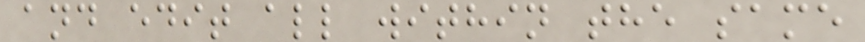and edit all within the same
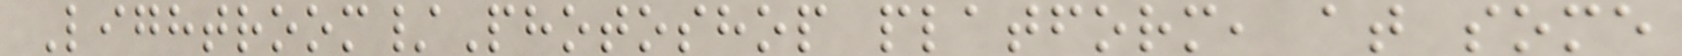Lightroom/Photoshop platform, at some
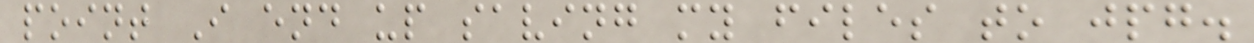point I end up saving my files to jpg.
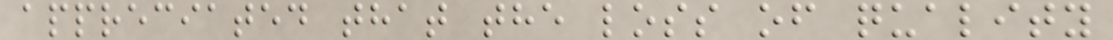appreciated that the loss of quality
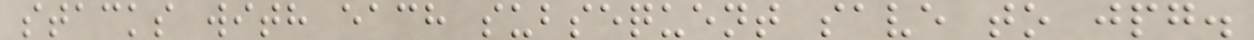stacks with each subsequent save to jpg.
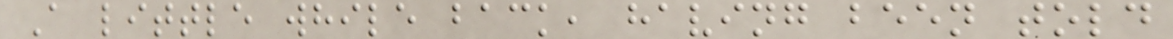A little while back, having been told
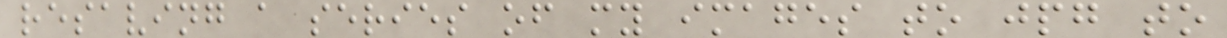resaving a series of my images to jpg to
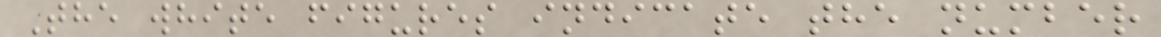The white figures indicate the number
